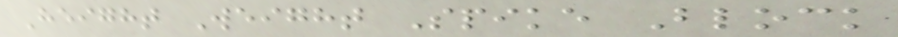Height Weight Spike Block
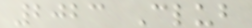2023 Club
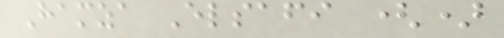Hamza Elsafi ()
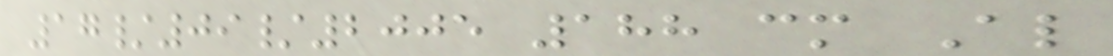17/09/2005 188 cm Al
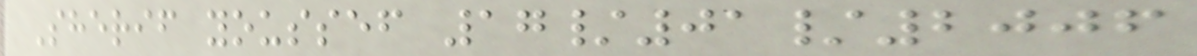Sherif youssef 17/01/2006
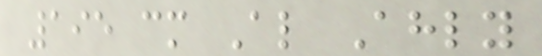195 cm Al Ahly
